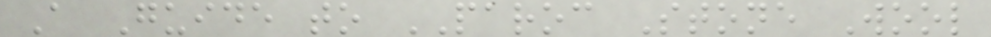A Guide to PAROC Stone Wool
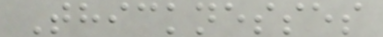Thicknesses
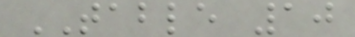TABLE 10
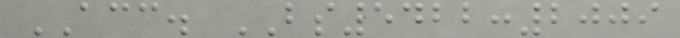ACC. BS5422:2009
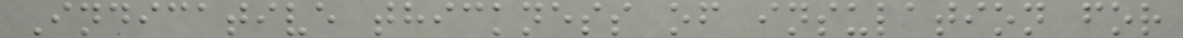Indicative thickness of insulation for
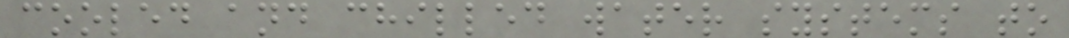cooled and chilled water systems to
